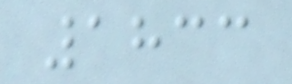1833
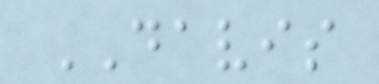DAVIS
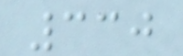330
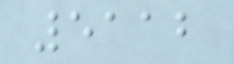5112
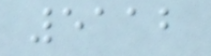5112
